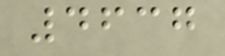4637
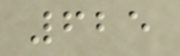625
